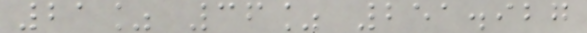21% 36% 251.927
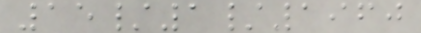15/1/1960
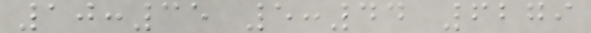10:35 5:44 6279
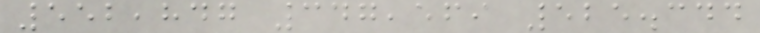552,847 347,569 525.344
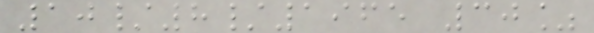10/8/1965 30%
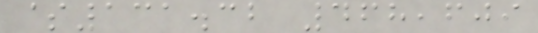$131.32 468,609
